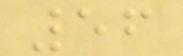56
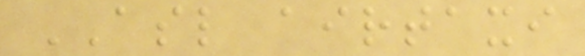ASL airtaxi
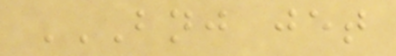BNJ JET
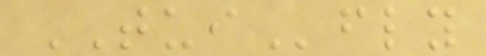TUIfly
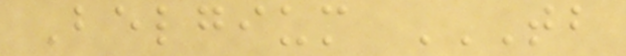Belgium TB
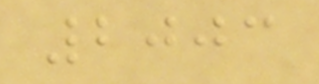2003
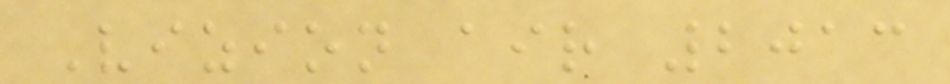Vizion air 2013
